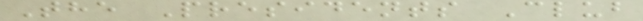The Presidents Club
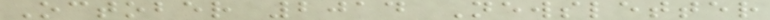October 2014 Newsletter
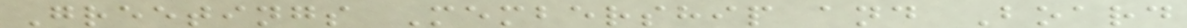Greetings Membership and Board
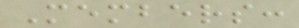Members:
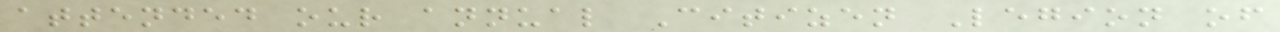attended our annual Citizen Legion of
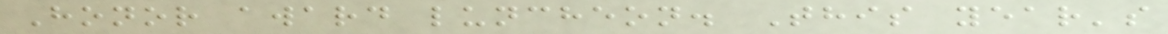Honor award luncheon. This year's
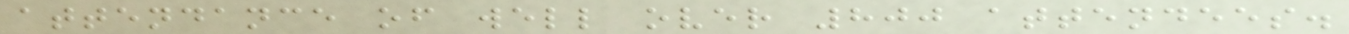attendance of well over 800 attendees.
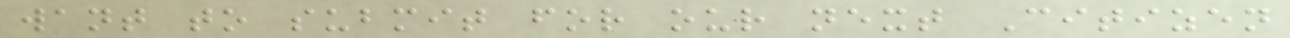want to submit for our next Citizen
